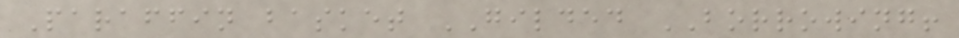Paraffin basket GILDED BORROWING!
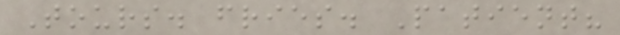Tours. fries. Patient?
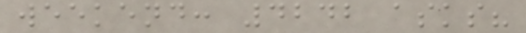weekend: 4242 asks?
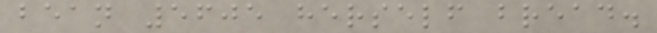bean 5605 herself bread.
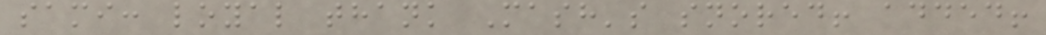sami: loyal thank Mash's snored! added!
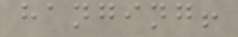hanging!
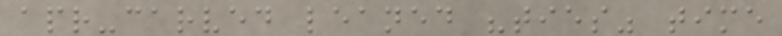apr-carved leaned "ties" time
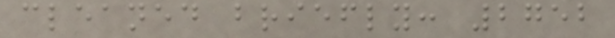cleaned briefly: 2752
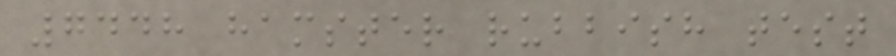7448 hamster rubbish test
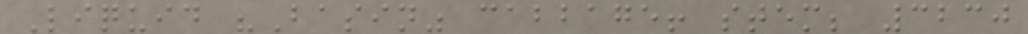Liquid "Basin" cabbage! stem; 3230
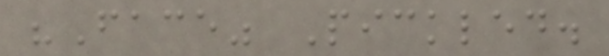"Face" Pickled.
